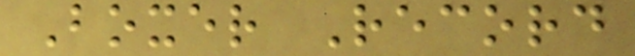Boxer Record
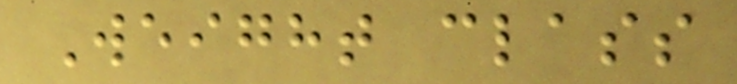Weight class
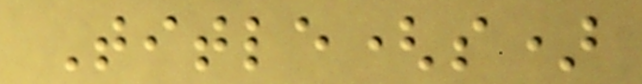Title(s)
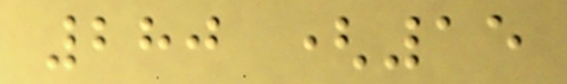280 (15
